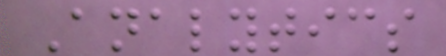Analytics
